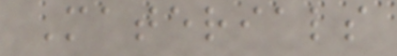Materials
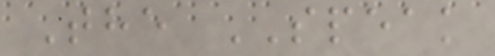The SPEAK
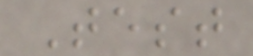Test
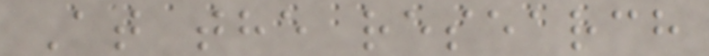At the research
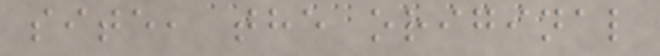site, the original
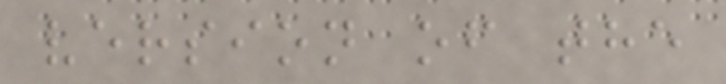version of the
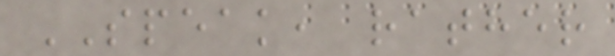SPEAK, rather
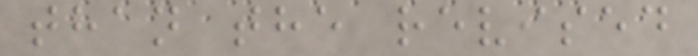than the revised
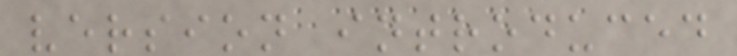version introduced
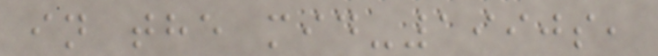in the mid-1990s,
